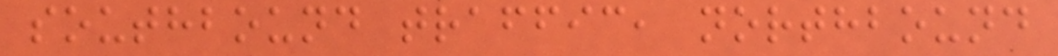southbound traffic, northbound
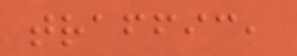traffic,
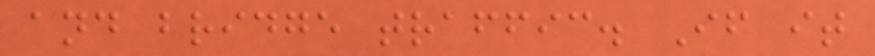and bridge traffic. If it
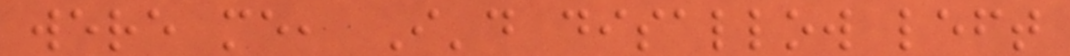were me, I'd disallow left
